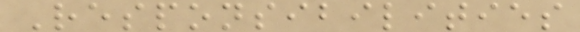Responsibilities
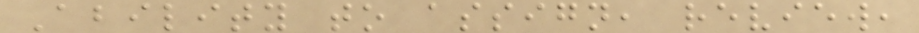Ability to assign, review,
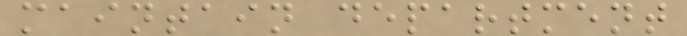maintain department
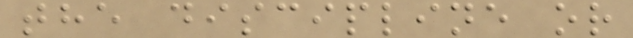the discipline or
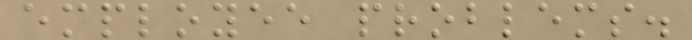employee problems.
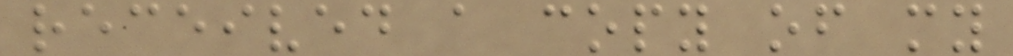received a copy of my
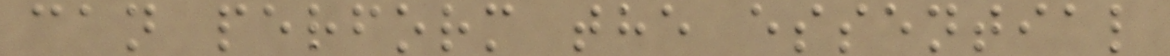can perform the essential
